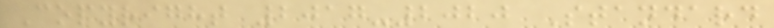Copyright 2017-2020 Standard
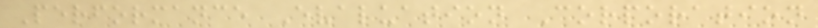Performance Evaluation Corporation
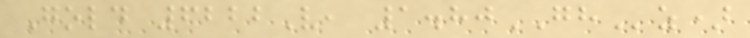Gold 6222V, 1.80GHz)
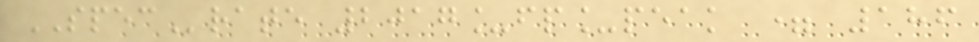SPECrate 2017_fp_peak = 186
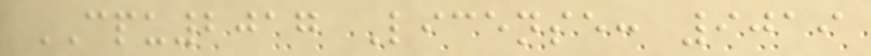CPU2017 License: 9019
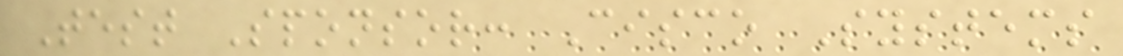Test Sponsor: Cisco Systems
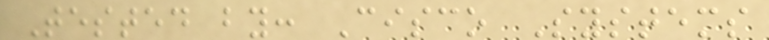Tested by: Cisco Systems
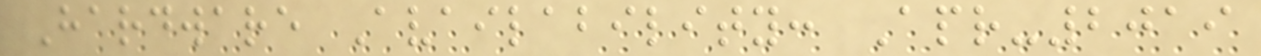Hardware Availability: Apr-2019
